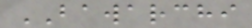BAWARCHI
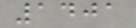1401
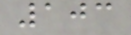103
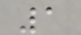1
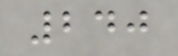240
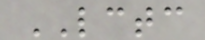LCTC
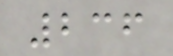236
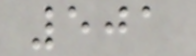501
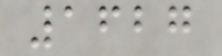1627
